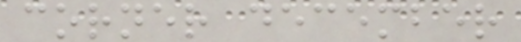corner december
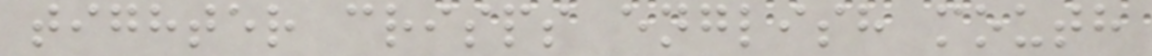tighter crisps english mouth
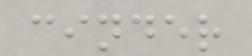cinder
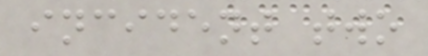incident two
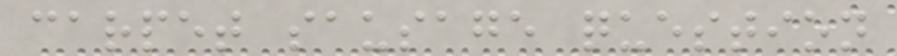carpet sausage question
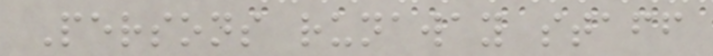Persons runaway staff
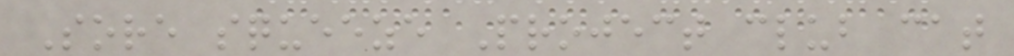Sore squeeze Project club cat
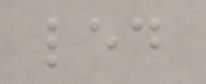led
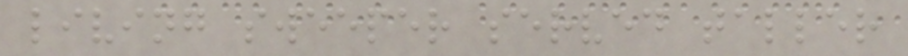living sweeper served taller
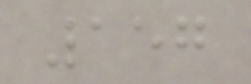157
